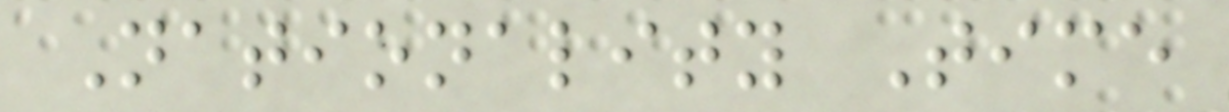Nationality Time
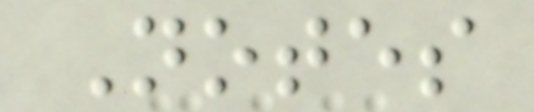Notes
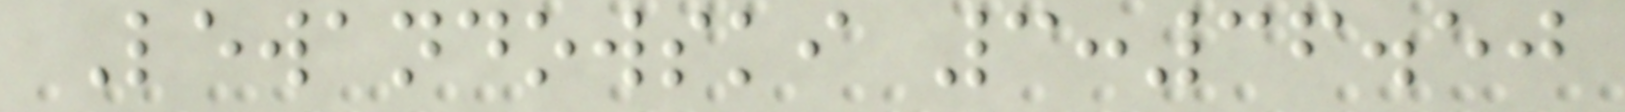Lewandowski 3:36.50
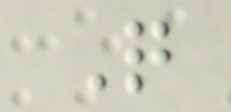Q
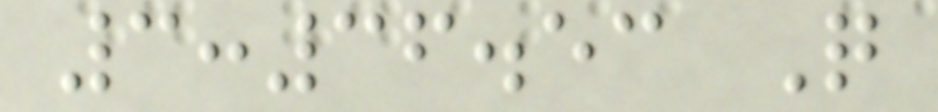3:36.53 Q
